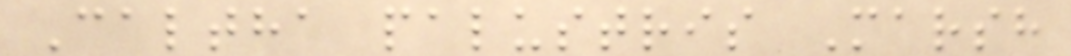Caltha palustris Marsh
